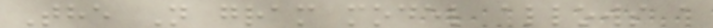The N gram model allows a
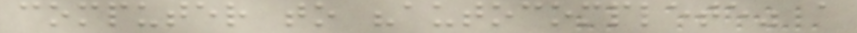computer to "autocomplete" a
